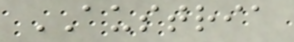AUSTRIA
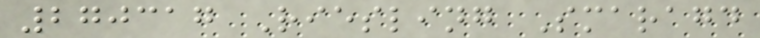270317 Riesling Smaragd
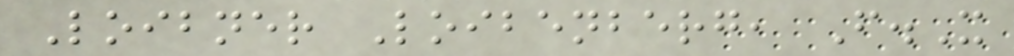Loibner Loibenberg, F.X
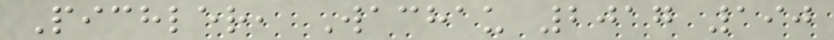Pichler, Wachau 2017 190
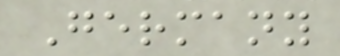Germany
